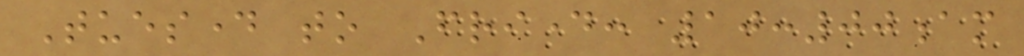Tuesday to Friday: 10:00am
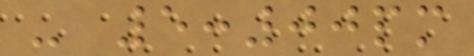- 5:00pm
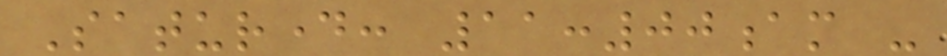Saturday: 11:00am -
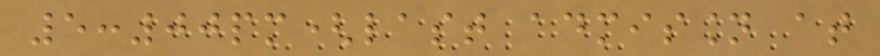5:00pm(last admission at
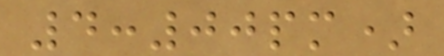4:00pm)
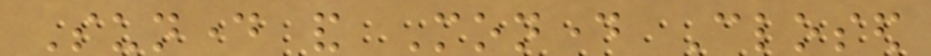Sunday and Monday Closed
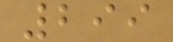299
